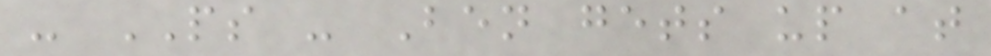- PS - Ben gets up at
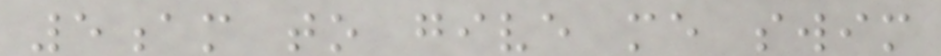5am to give me swim
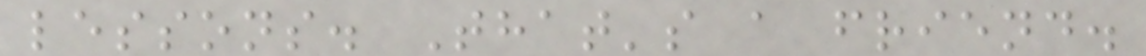lessons. That's a friend.
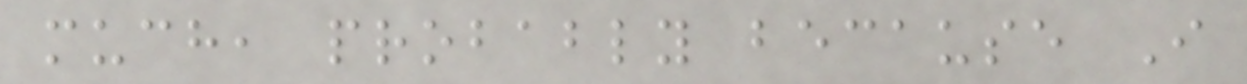much, probably because I
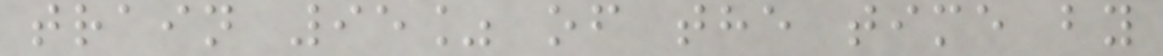train 95% of the time by
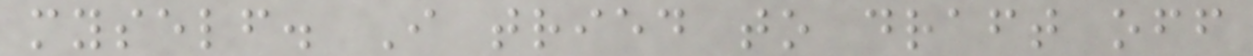myself. I tried to draft off
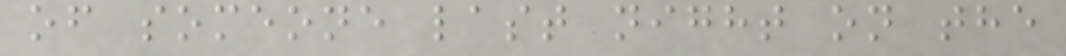of someone last night on the
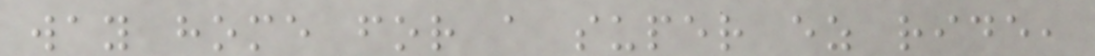way home for a super ez ride,
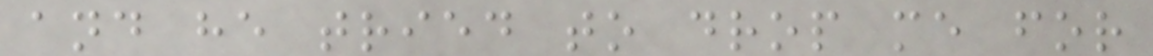and he tried to drop me for
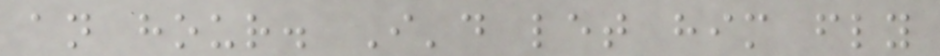an hour. I'd let him fly
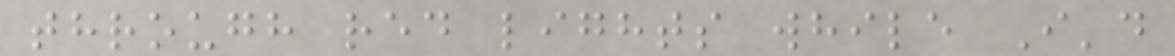through red lights while I'd
